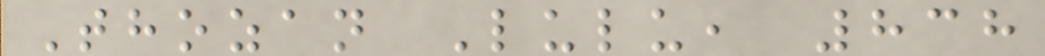Thozan Lulu, 838
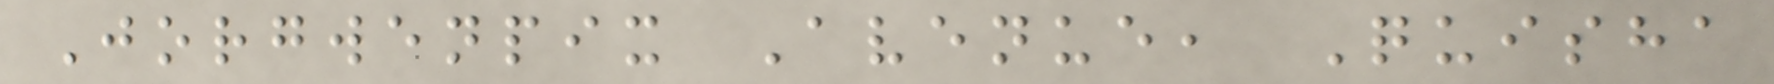Jorgwenpix Avenue, Quisha
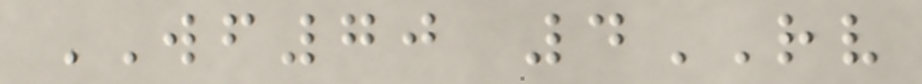WF70 4RV
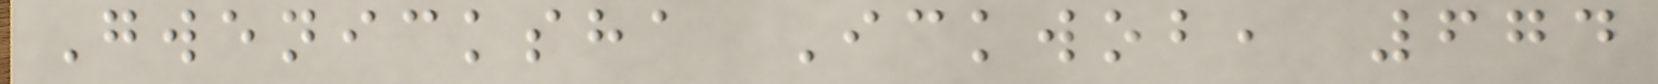Gwenicksha Ickwob, 674
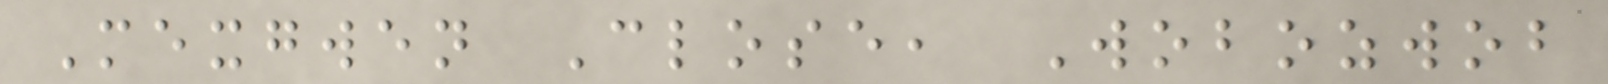Mexgwen Close, Wobozwob
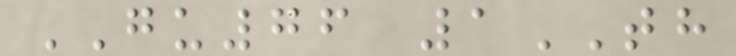GU76 1TH
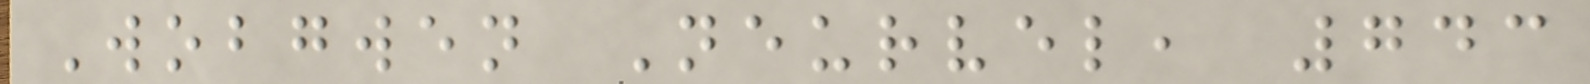Wobgwen Neurvel, 743
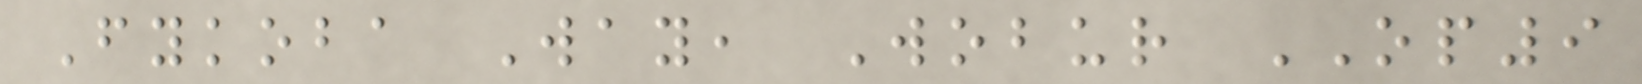Fykoba Way, Wobur OP9
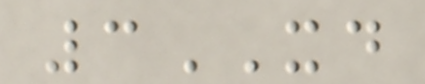3XD
